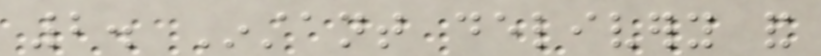2. Instant delivery and
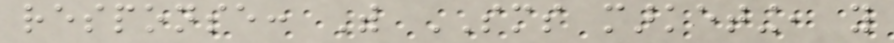response: With SMS marketing, you
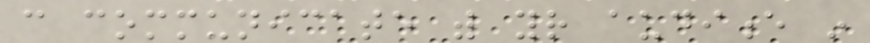can communicate with your audience in
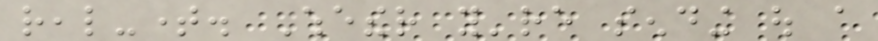real-time. Whether you're sending out a
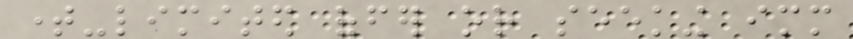time-limited offer or seeking immediate
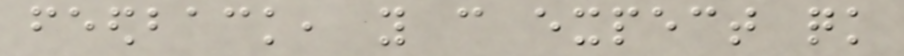feedback, you can expect quick
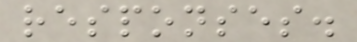responses.
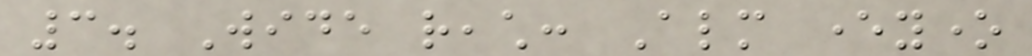3. Wide reach: Almost everyone
